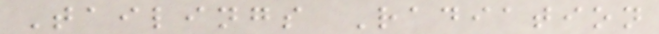Tailings Radiation
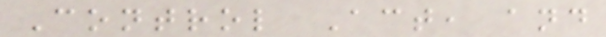Control Act, and
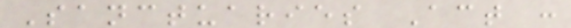Sanctuaries Act :
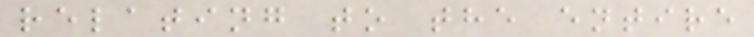relating to the entire
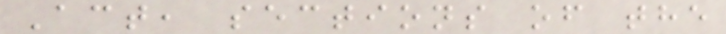Act, sections of the
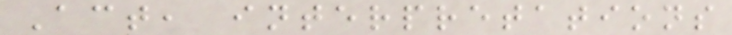Act, interpretations
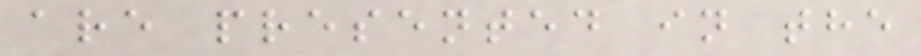are presented in the
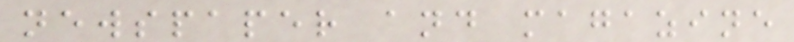newspaper and magazine
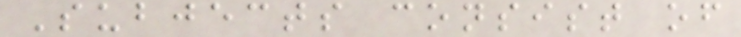Subjects consist of
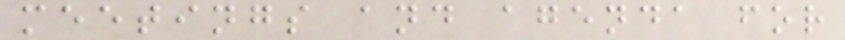meetings and agenda for
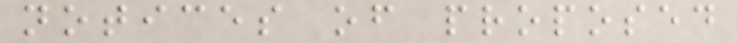notices of proposed
